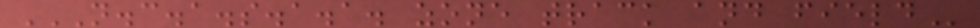N.C.A.S.A.A. ZONE TRACK AND FIELD
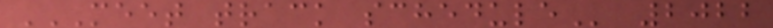MEET TRACK SCHEDULE 2022
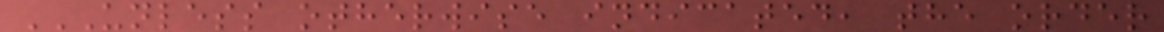UNLESS OTHERWISE INDICATED, THE ORDER
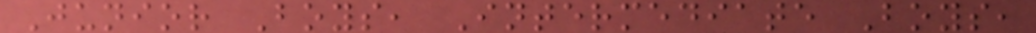Junior Boys, Intermediate Boys,
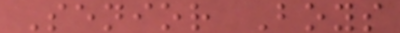Senior Boys
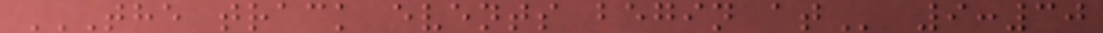THE TRACK EVENTS BEGIN AT 9:30
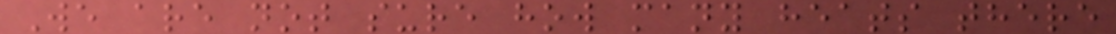We are not sure how many heats there
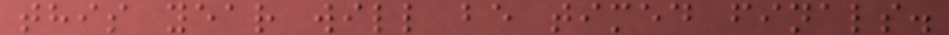this year will be timed finals.
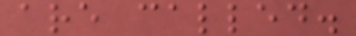are called.
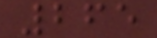265
